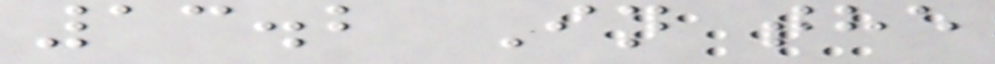13.2 In the
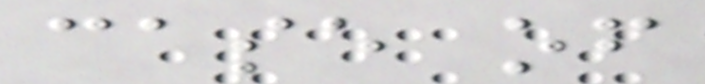case of
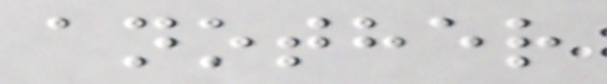another
